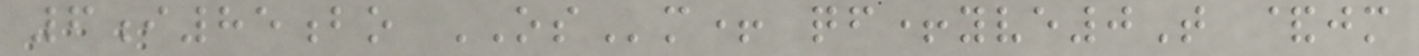6i85bo OSm+ qf+yve0T &jm
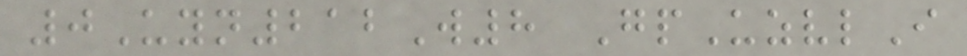0Uyn212W8 GpUzvlI
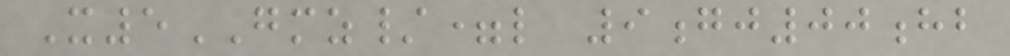X5GMZ/=l 9gj00hb
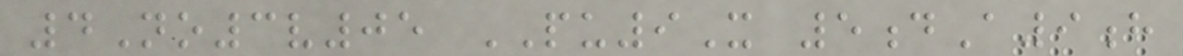4No3v05 PU9X 5dA9h
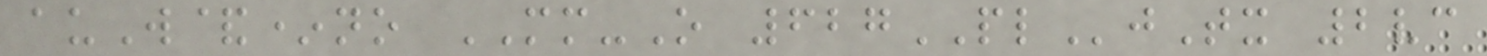auW&*no MM-O 627PLjTx 2vc
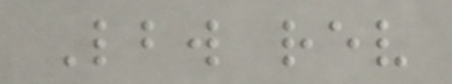Lbw rev
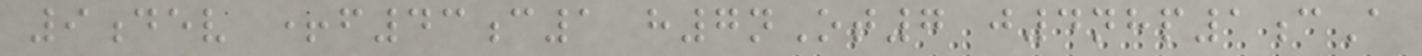9dev +f43c1 h7nOt7 j4nhp1cA
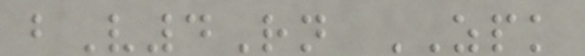bV4Rn ZPK
